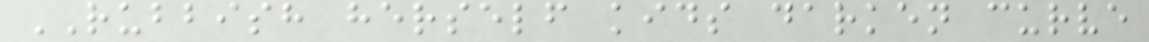RUBBISH herself kids darken curve
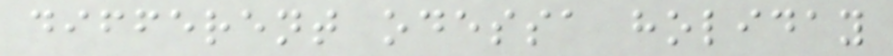different odessa holiday
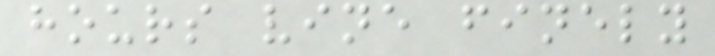hours vine finely
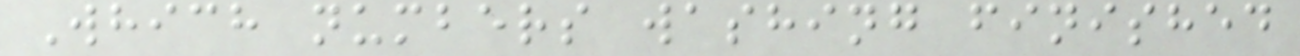Which numbers washing finished
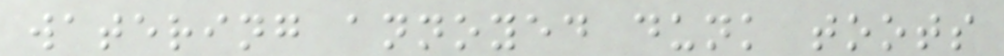watering annoyed dunk toots
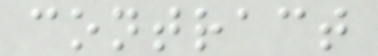contract
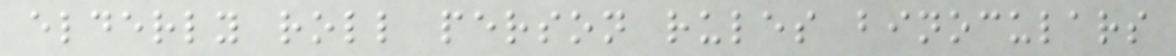elderly roll person rules binoculars
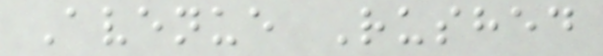Avenue Rushed
